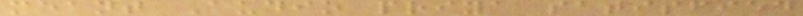meant Audio priya satisfied
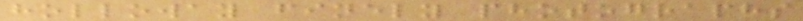holloway finely photographs
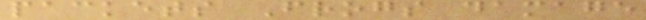packets Frogs damage
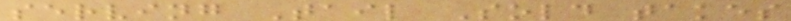serving Tail Sold takes
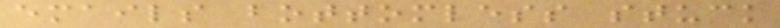emails bottomless stuck
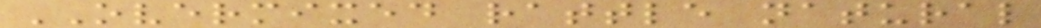OVERMIXED rattle natural
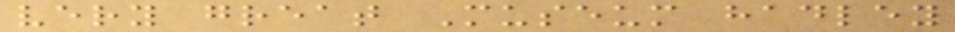very great Museum hadley
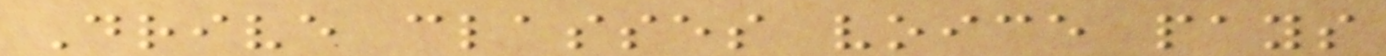Drive classes voice pays
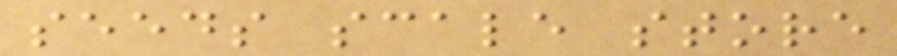seeds scale store
